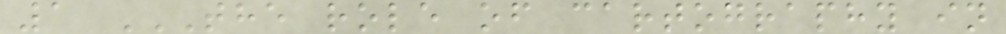1 THE ROLE OF CARTOGRAPHY IN
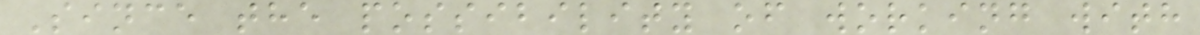Since the possibility of working with
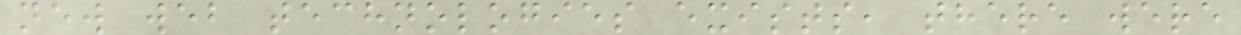new web technologies exists, there were
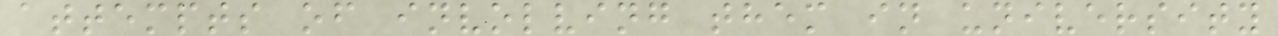attempts of involving them in university
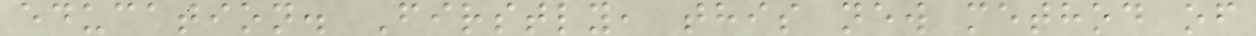education. Firstly, this new method of
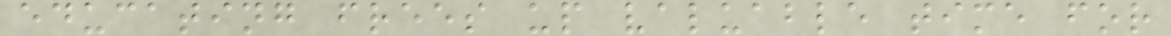educating frees up valuable time for
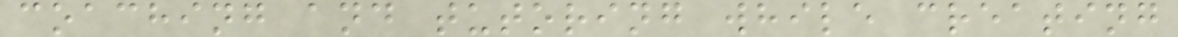coaching and tutoring while creating
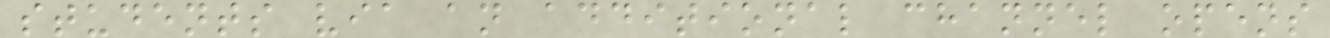students via an additional channel opens
